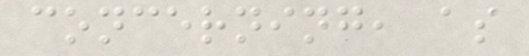concerning, as
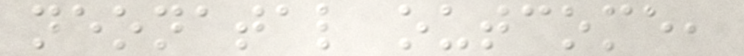neonatal outcome,
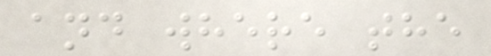and where the
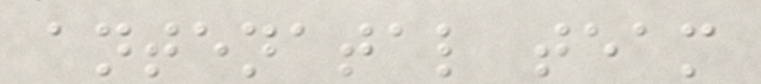antenatal team
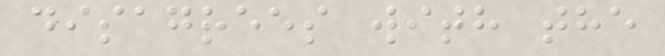disagrees with the
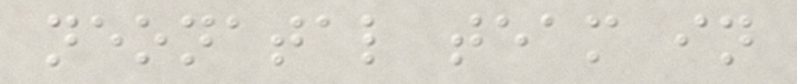neonatal team in
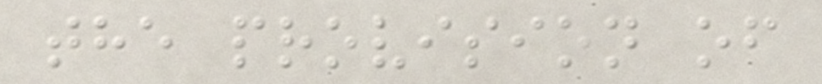the provision of
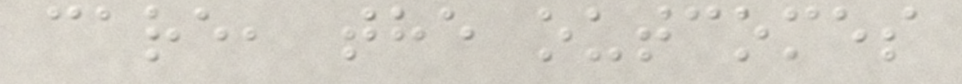care, the outcomes
